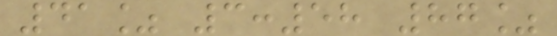41% 3:58 87%
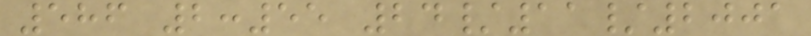586 2:55 24/11/2001
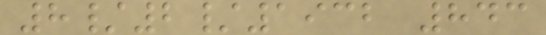8/2/1932 843
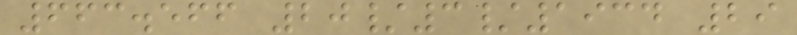663.566 20/3/1934 29
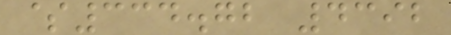$334.72 4392
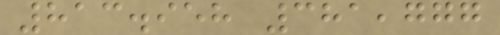813.958 381,777
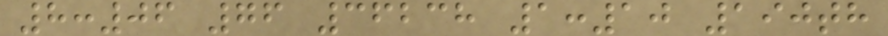8:06 76 36238 1:10 190th
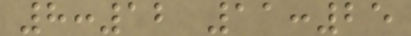8:12 11:25
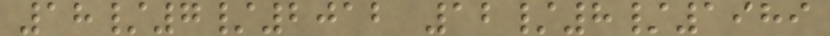18/7/2012 12/8/1989
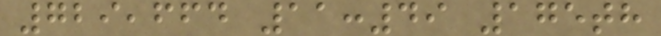729,664 11:49 175th
